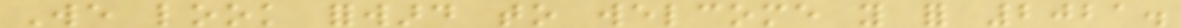We look forward to welcome you for 2021.
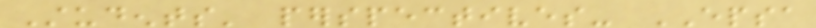Students' perspectives- EPSA
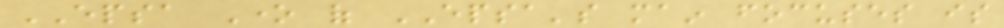EPSA One of EPSA's main focuses is
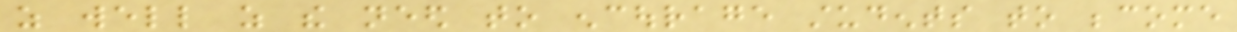as well as the need to encourage students to become
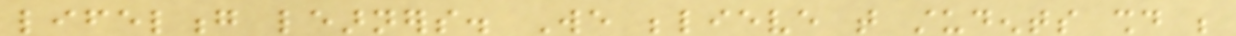lifelong learners. We believe that students should be
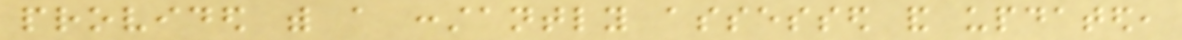provided with a constantly assessed and updated,
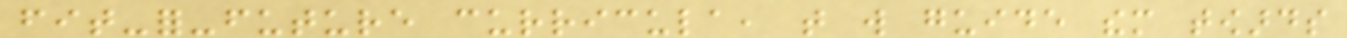fit-for-future curricula, that will guide them towards
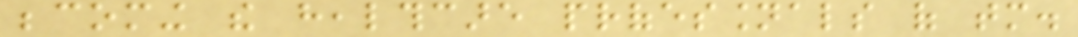becoming the healthcare professionals of tomorrow.
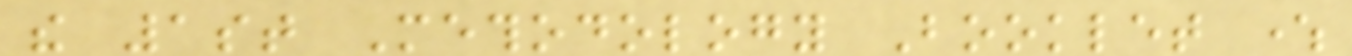the 1st Methodology Booklet where
